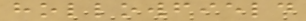hollowfield
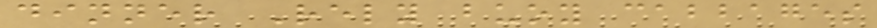dinner Rely buoy cabbages
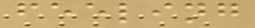feeling
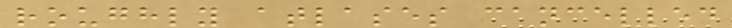roughly atlases cancelled
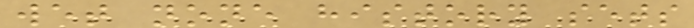wet none history sets
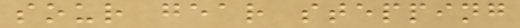sour gear stepping
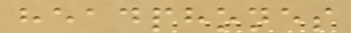headphones
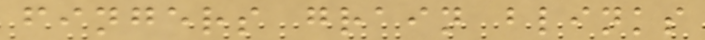fingers grain blinks
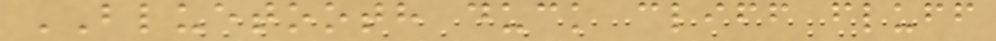BLUETOOTH duck cliff fluff
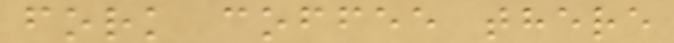fork coffee there
